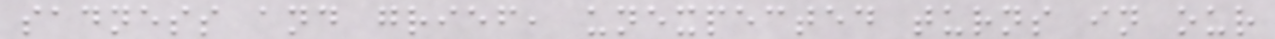sadness and grief, unexpected turns in our
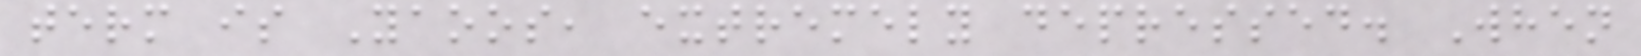term is Yaoos, extremely depressed. When
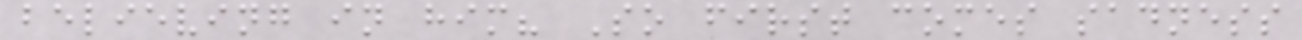believing in him? So first comes sadness
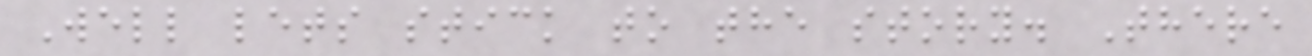Well lets stick to the story. There
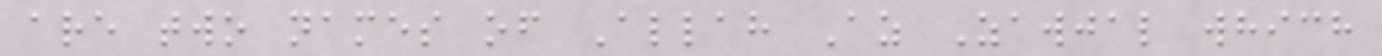are two names of Allah Az Zawjal which
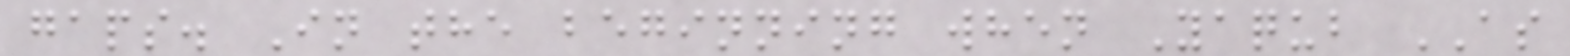gaps. In the beginning when Yaqub AS
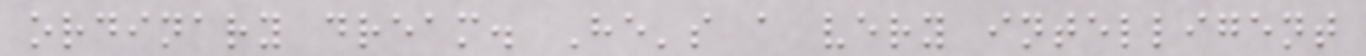ordinary dream. He's a very intelligent
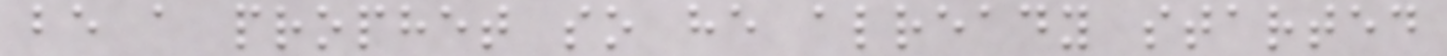be a prophet so he already started
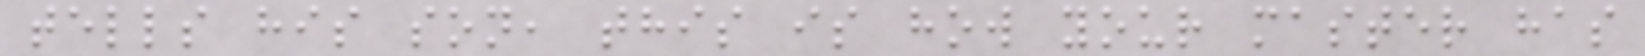tells his son, this is how your master has
